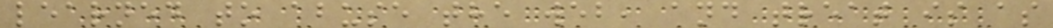learned to abuse the web, and treat is as
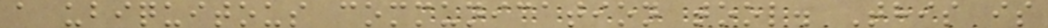a ubiquitous communication tool. This is
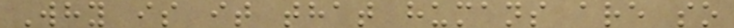Why is it that humans are so
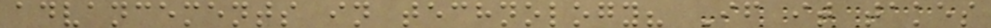advancements in technology? If it takes
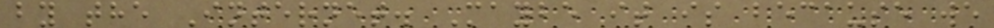by the Internet. Maybe it is because we
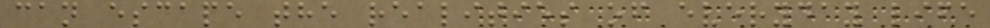can escape the realities of everyday life
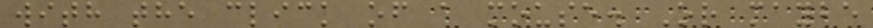with the click of a mouse. Or maybe
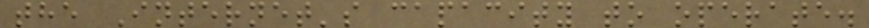the Internet's capacity to operate.
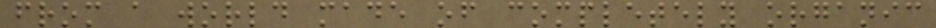from a world made of completely organic
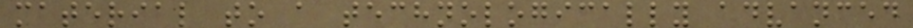material to a technologically advanced
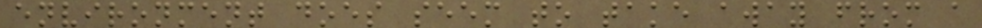environment does seem to take away from a
